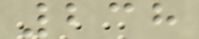238
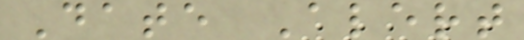Date Alert
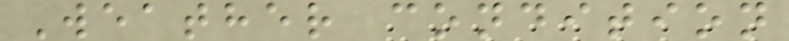Weather condition
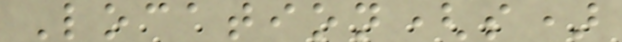Location(s)
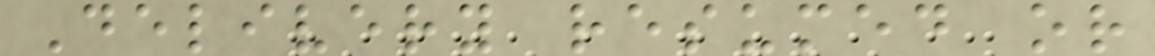Delivery resumed or
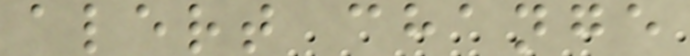alert change
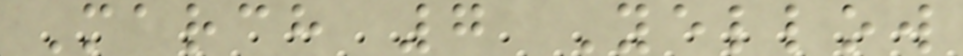March 7 Yellow
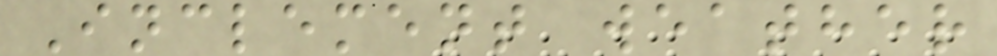Inclement weather
